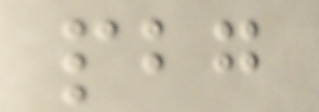pbg
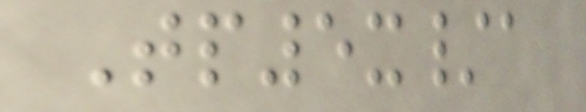Tp5x/a
